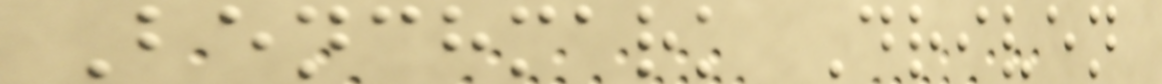Benchmark Driven
